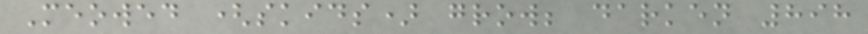Meowed (skids) grow; darken 898
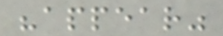"appear"
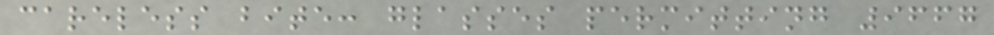careless bite: glasses permitting 9667
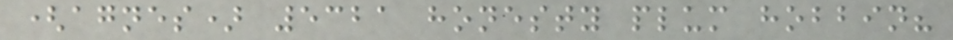(agnes) 5321 honesty plum hobbin?
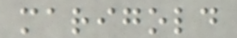marigold
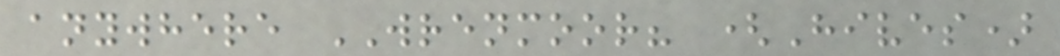anywhere WRENMOOR? (Hives)
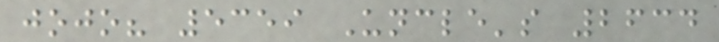jojo? 5359 Uncle's 2634
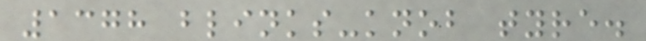1378 blinks-knob tyre.
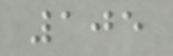105
